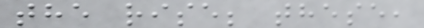the rise; these,
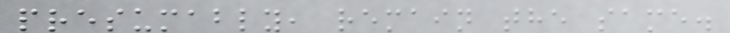presumably, remain the same.
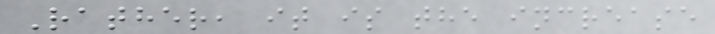Rather, it is the increase
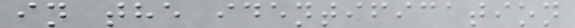in the identification
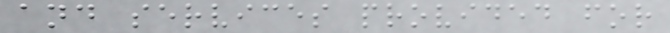and services provided for
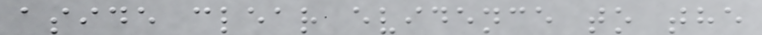aside clear evidence to the
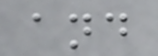and
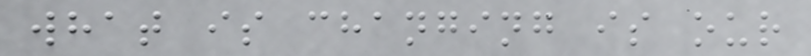what is changing is our
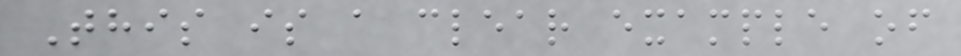This is a clear example of
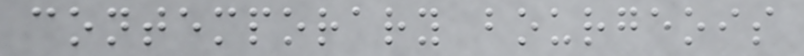contemporary bourgeois
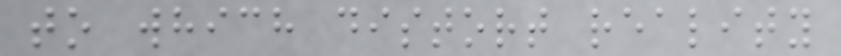to which distort reality
